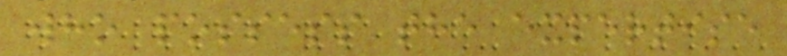who possess the expertise
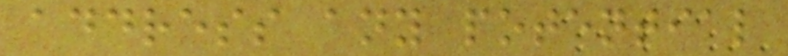address any potential
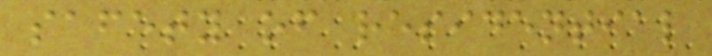safety of residential
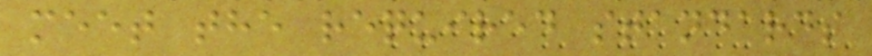meet the required standards
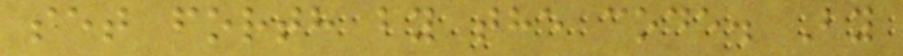set forth by the code. By
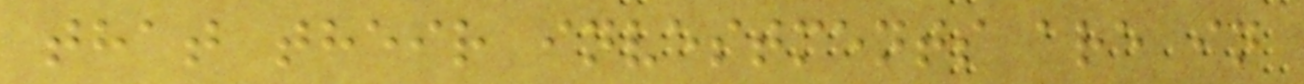that their investments are in
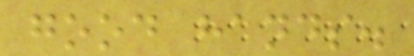good hands.
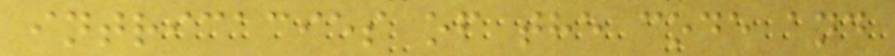intricacies of the code and
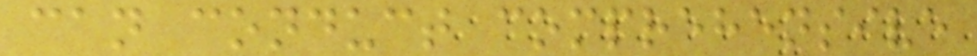can conduct comprehensive
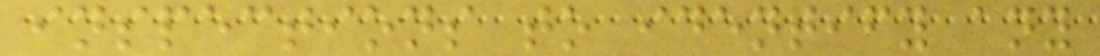inspections to identify any
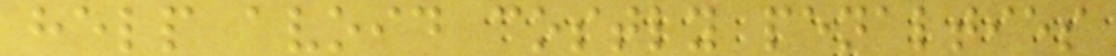help avoid costly penalties
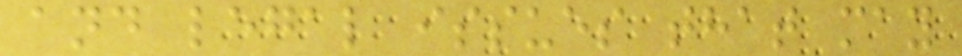and legal issues that may
